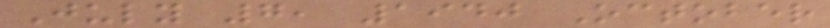July 7, 1940 October
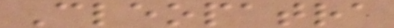Cleopatra
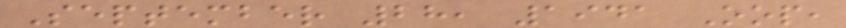September 28, 1941 Oop,
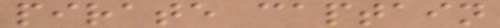pirate captain
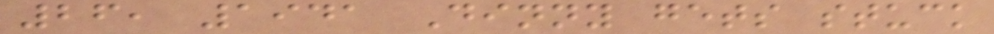26, 1941 Dinny gets stuck
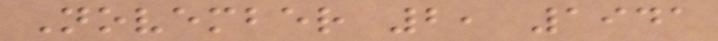November 2, 1941
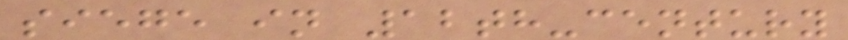siege in 12th-century
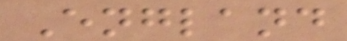England
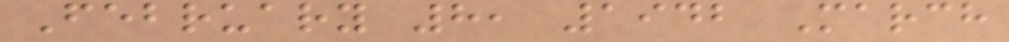February 8, 1942 March
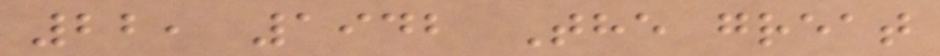22, 1942 The great
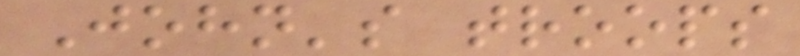John's troops
